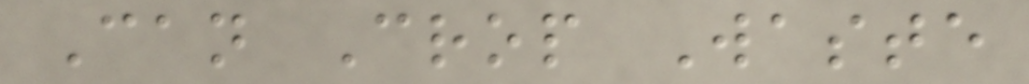Can Crop Waste
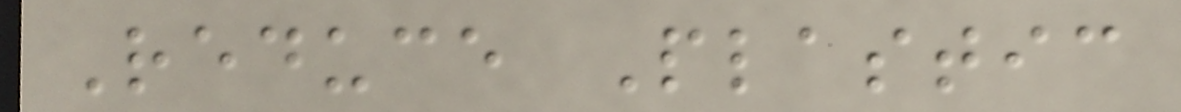Reduce Plastic
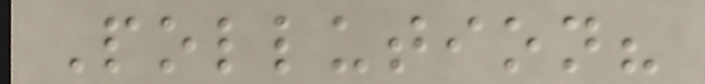Pollution?
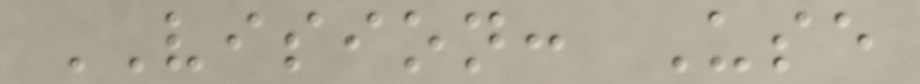VISION: Use
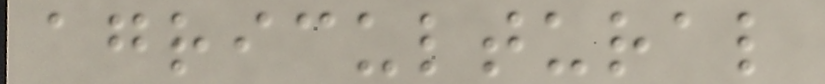agricultural
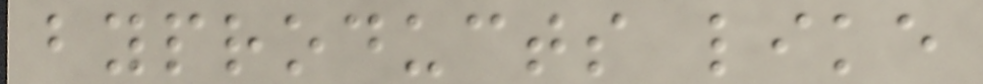byproducts like
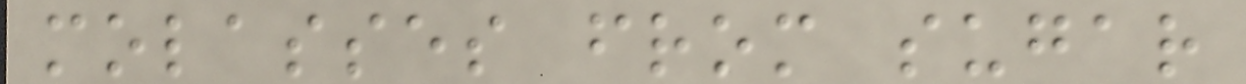molasses from sugar
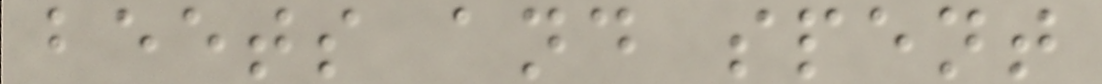beets and spent
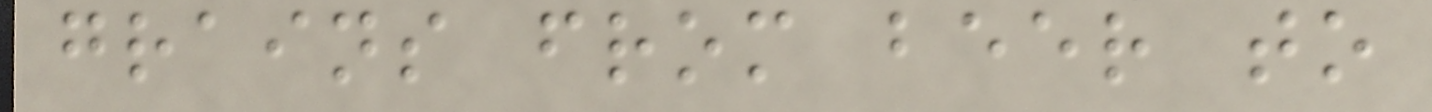grains from beer to
